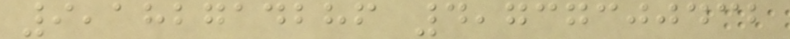9,182714286 4,737300432
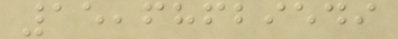15,68629549
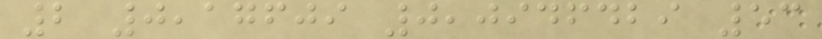2 0,17609 0,0946429 53
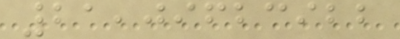21,09623922
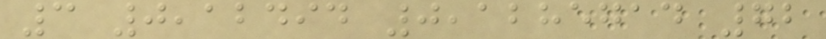3 0,12494 0,1285714 72
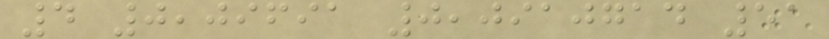4 0,09691 0,0910714 51
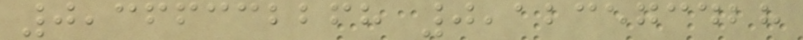0,366332268 0,123573428
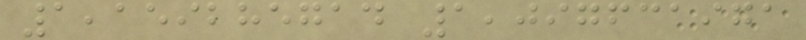1,159285714 1,097631971
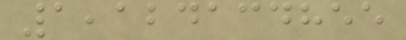1,124134855
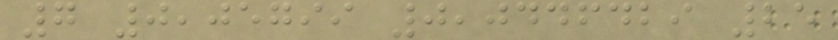7 0,05799 0,0446429 25
